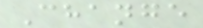Change
